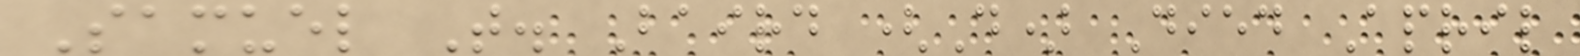Samuel T. Baird (D) Died April
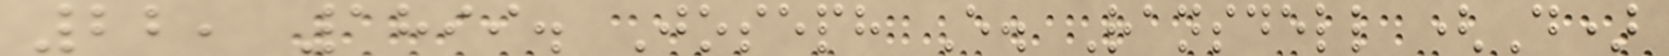22, 1899. Joseph E. Ransdell (D)
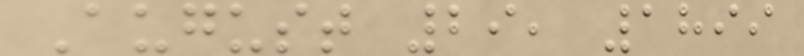August 29, 1899
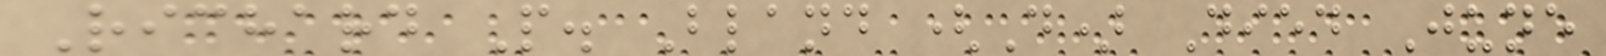Richard P. Bland (D) Died June
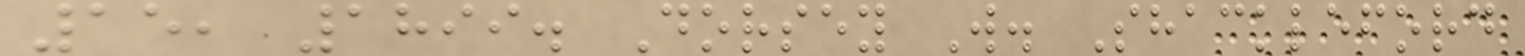15, 1899. Dorsey W. Shackleford
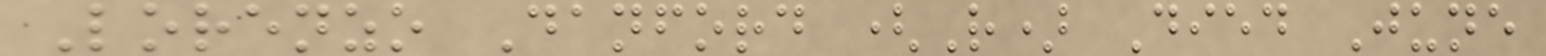Lorenzo Danford (R) Died June
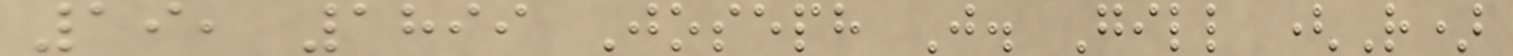19, 1899 Joseph J. Gill (R)
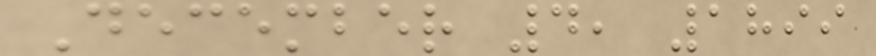December 4, 1899
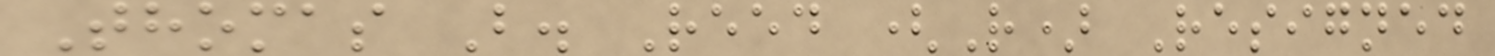Thomas B. Reed (R) Resigned
